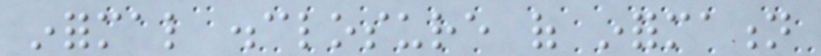informal disclosure of information
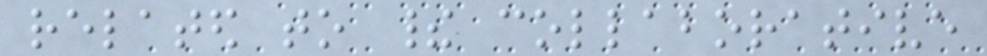related to their collaborative
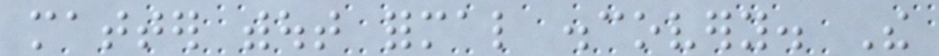matter without formal discovery. The
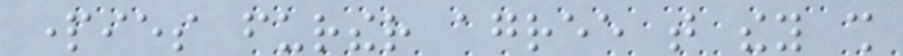parties further agree that they shall
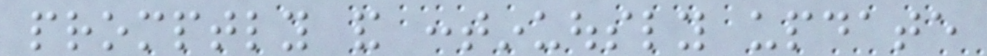promptly and continuously update
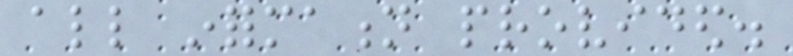all information provided.
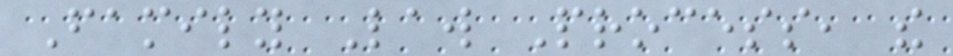Family Law Process, the
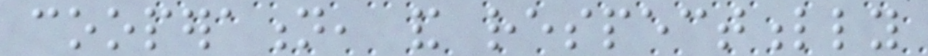cooperation, and respectfully
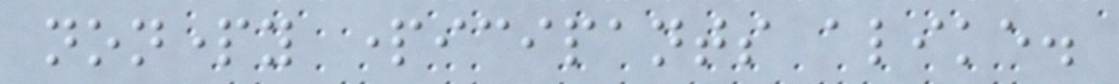nonparty participants alike.
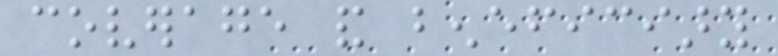coverage and beneficiary
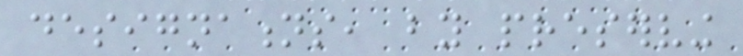designations, by preserving
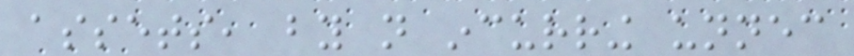assets, by not incurring unnecessary
